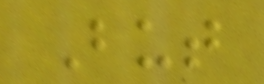But
